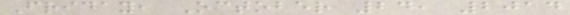Friday, October 24, 2014
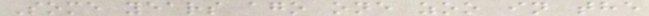Some years ago one zoo in the
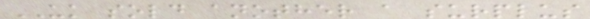UK sold another a surplus
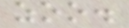zoo.
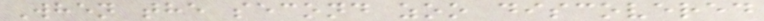When the second zoo discovered
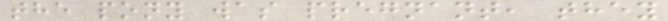the pony was pregnant, they
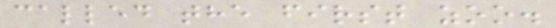called the first zoo.
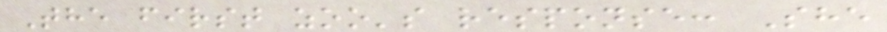The first zoo's response: She
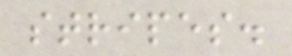stripes.
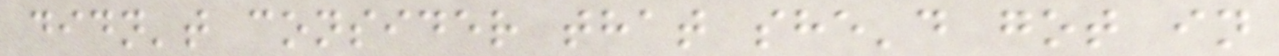didn't consider that she'd got in
